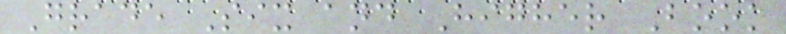Grade Six and Higher Book
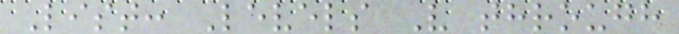List: Levels V through
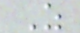Z
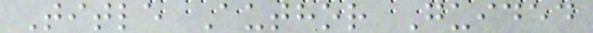Title Author Guided
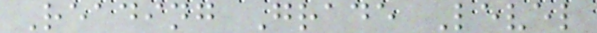Reading Grade Level
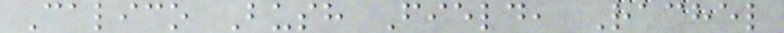Calico Bush Field, Rachel
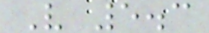V 5.3
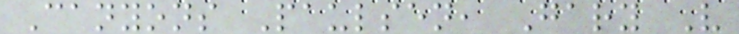Canyons Paulsen, Gary V
